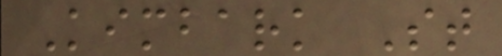Kimbark St
